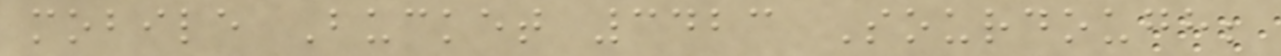mobile Bucket 3423 Sourdough;
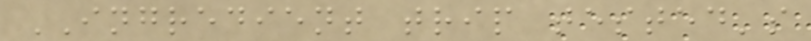INGREDIENT trip tested's
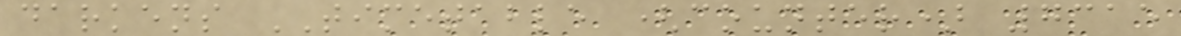darkens TIMETABLE (counter) 7315
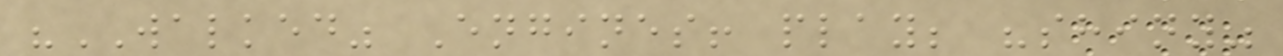"WALKED" Engines! play; "shiny"
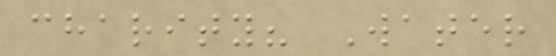charity? Water
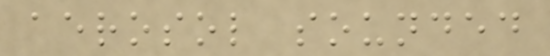aerosol sounded
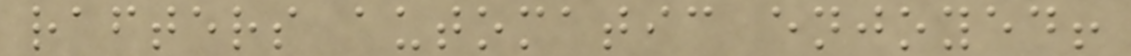rafters automatic enjoyed!
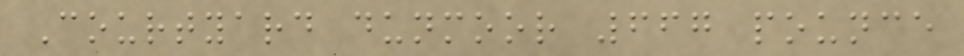Courtyard dunmoor 667 pounce
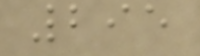295
